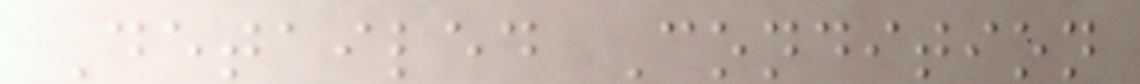Detailed Condition
